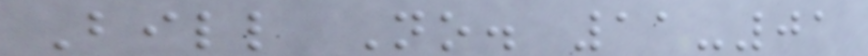Bill No. 11-01
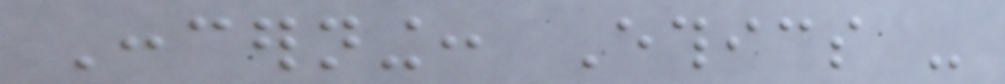Concerning: Ethics -
